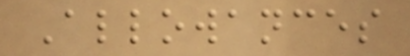Allowances
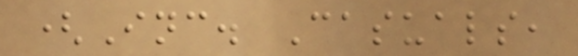(Inc. Casuals,
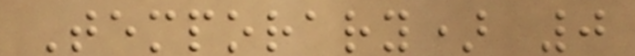Temporary) 0
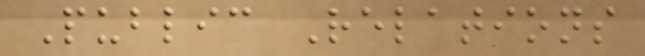Public Relations
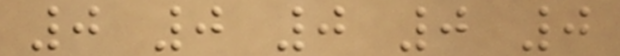0 0 0 0 0
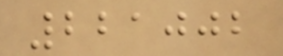221002
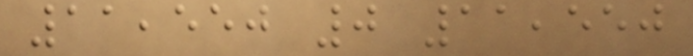11,550 0 11,550
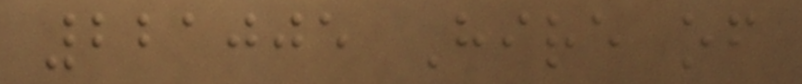221005 Hire of
